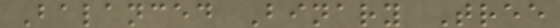Balanced Binary Tree
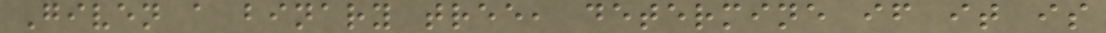Given a binary tree, determine if it is
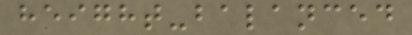height-balanced
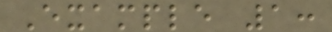Example 1:
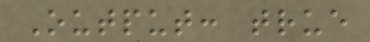Output: true
